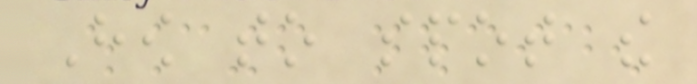How to spot the
